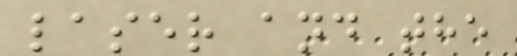laser and the
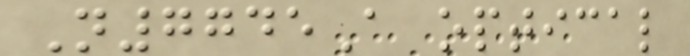N7745A optical
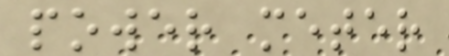power meter
